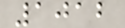1012
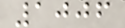1006
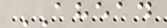AHEAD
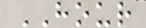HOUR
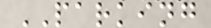PARKING
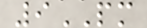9PM
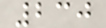230
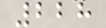228
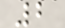2
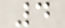4
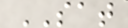SAT
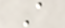A
